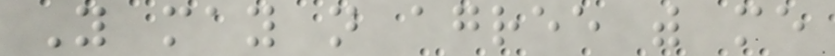You may not agree with me
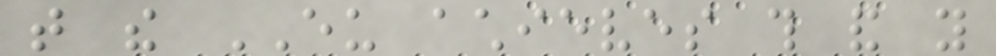that the EU achieves this and you
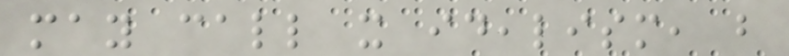may call it idealism, but
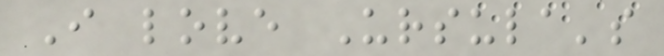I love Ursula's
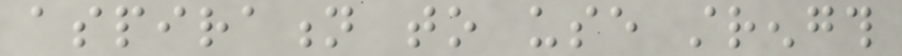aspiration to use strength
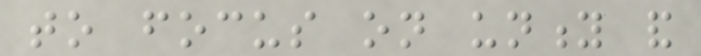to focus on unity and
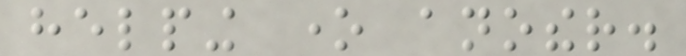helping one another.
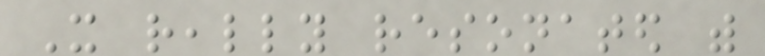It really resonated with
